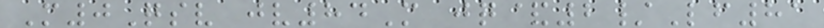M0Qsv jv84M jq&2/Lf81
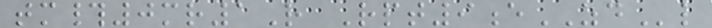tm#0mr1R Rpt9eZDl
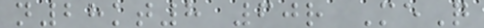n28kt8 60r MeQ
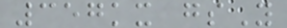357kx gsY
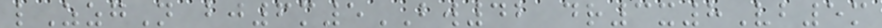lZzgN bj6m5BW42 dr3x8Vb5m
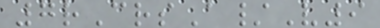7rCrsA/V9
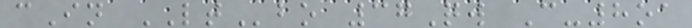cIn LTbo 37Qw C-8oa
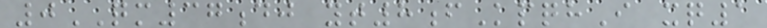0QM37dj yt8fKpqhI xq1
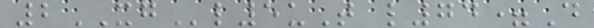2XGl5uT l74=D
